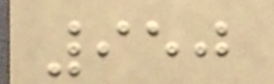950
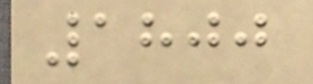1800
